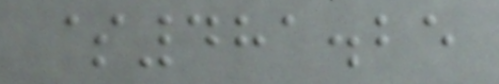$481.25
